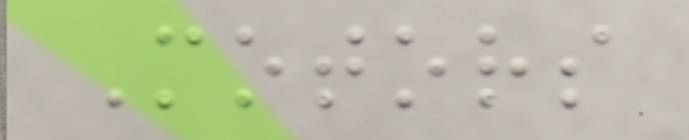Motors
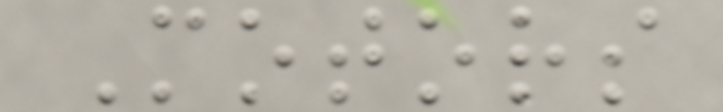Motors
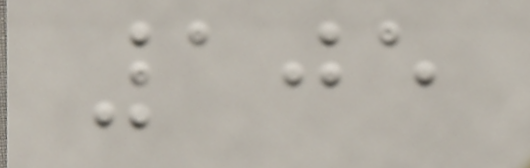105
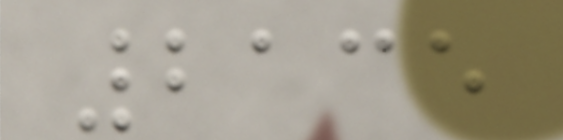2135
